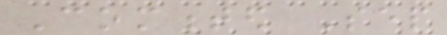Commented Sep
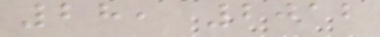28, 2012
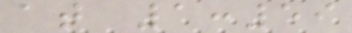at 1:59
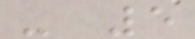- 5
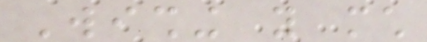Wishing you much
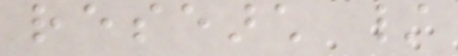research /
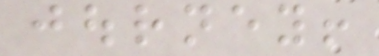journey!
